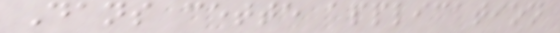Dans cette application
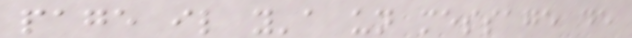page il y'a un message de
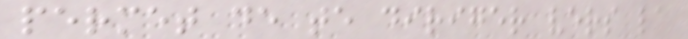permet de te diriger vers la
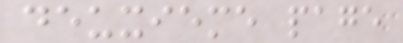deuxieme page
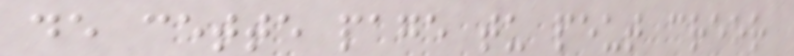de cette page tu peut creer
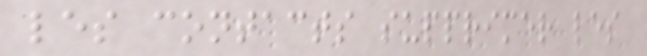les contacts supprimer les
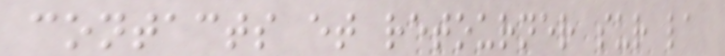contacts et retourner sur la
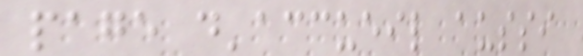page d'accueil aussi
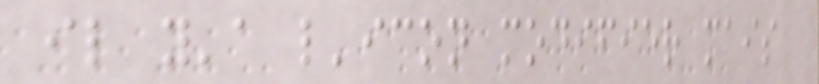il y'a l'icon modifier mais
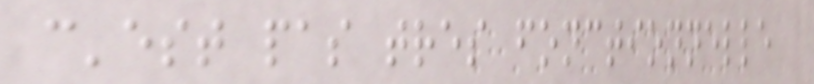c'est pas tres fonctionnelle
